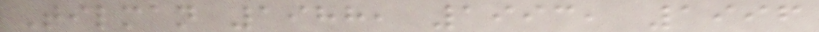Tilman 1988, 1993, 1996
